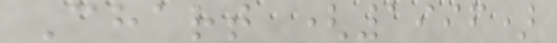Chart (1996)
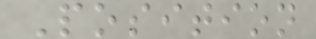Position
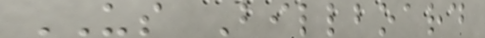US Billboard
